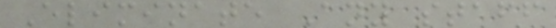Eliminate Any staff
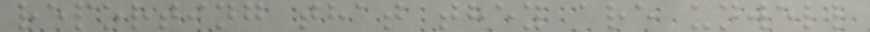reporting that they are unwell
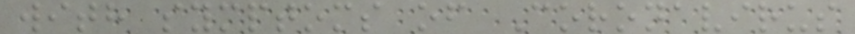with symptoms of Coronavirus
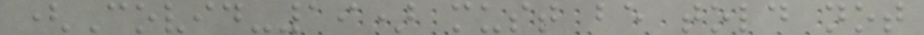(Covid-19) must be told not
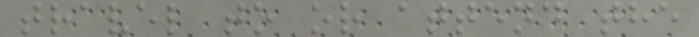travel to or attend the
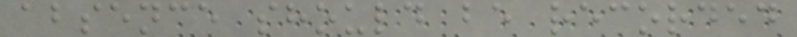absence should be recorded
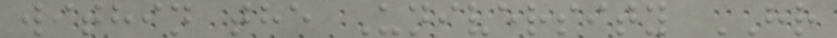within the University HR
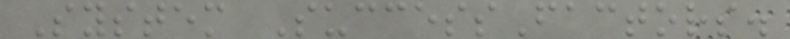System SuccessFactors.
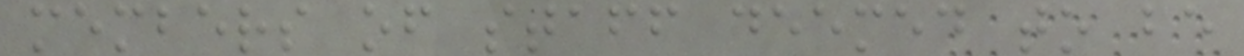members of staff deemed to be
